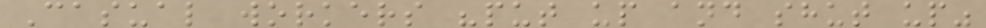Casual workers "put up and shut up"
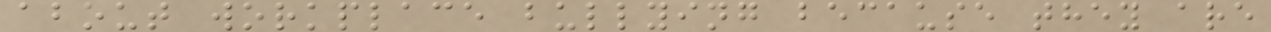about workplace bullying because they are
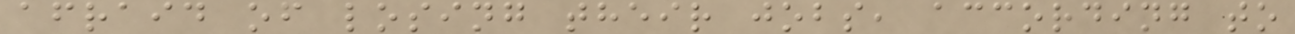afraid of losing their jobs, according to
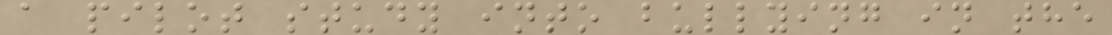a pilot study into bullying in the
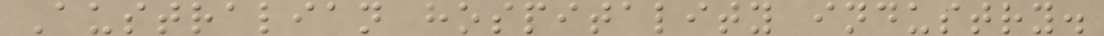Australian hospitality industry.
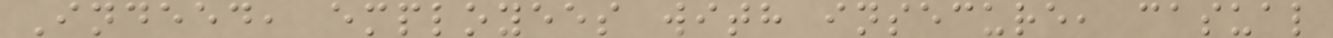Indeed, employees with insecure, casual
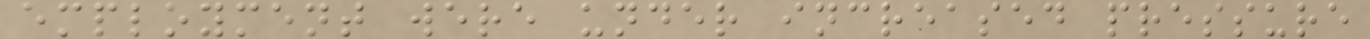employment were under increased pressure
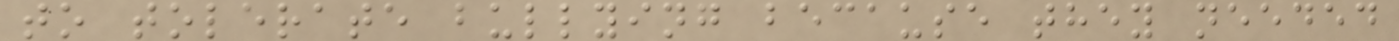to tolerate bullying because they needed
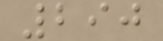290
